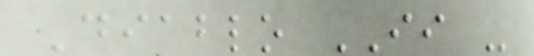Diablo II -
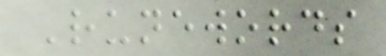Runewords
